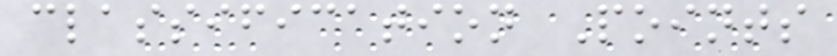classification Points
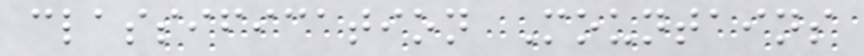classification Mountains
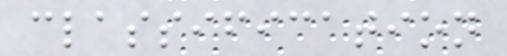classification
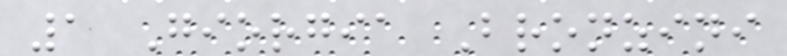1 Giorgia Bronzini
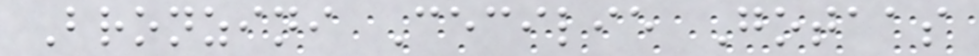Bronzini Cecilie Gotaas
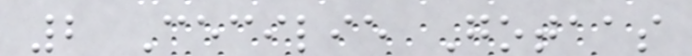2 Cecilie Gotaas
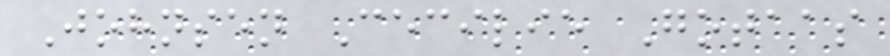Johnsen Cecilie Gotaas
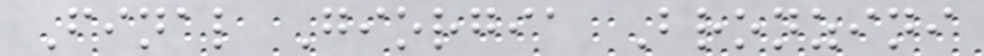Final Giorgia Bronzini
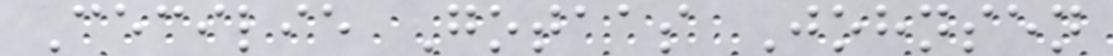Cecilie Gotaas Johnsen
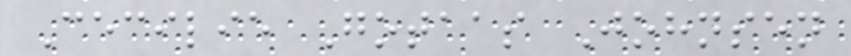Cecilie Gotaas Johnsen
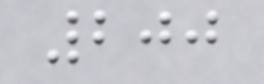200
